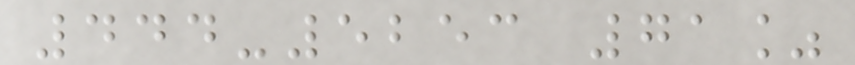444-5253 71%
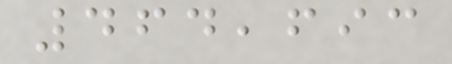464,693
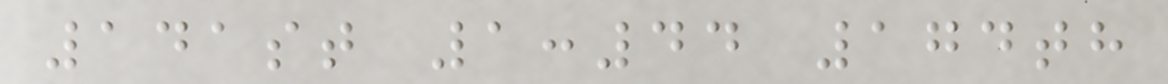141st 1:44 174th
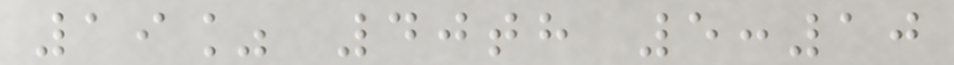19% 40th 5:10
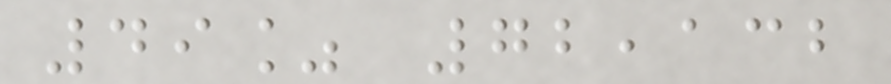49% 72,132
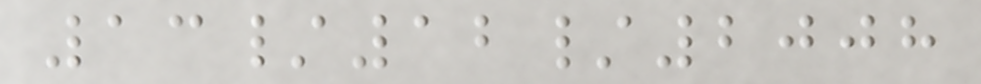13/12/2008
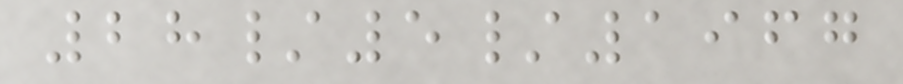28/5/1967
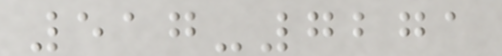517-7271
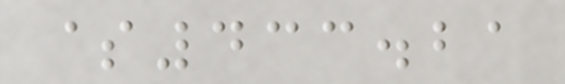$433.21
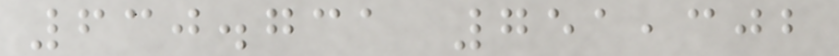630.731 751,302
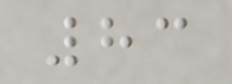83
